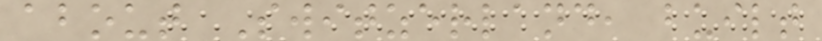about Switzerland, built
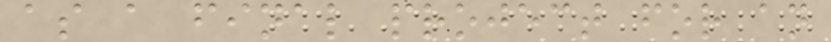as a final project for an
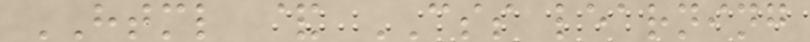HTML & CSS learning
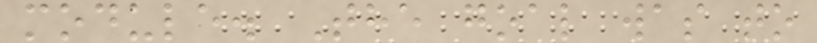module. The goal was to
